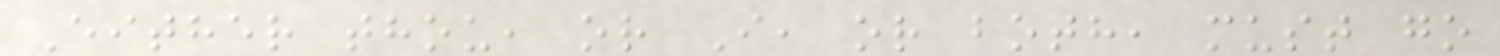Either thou, or I, or both, must go
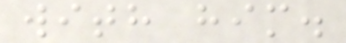with him.
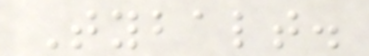Tybalt.
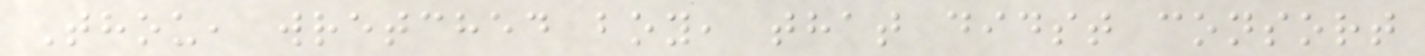Thou, wretched boy, that didst consort
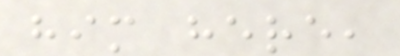him here,
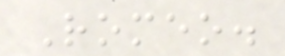Romeo.
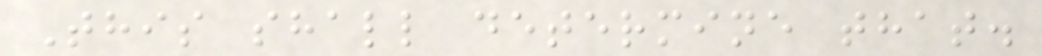This shall determine that.
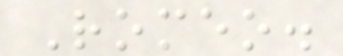Romeo.
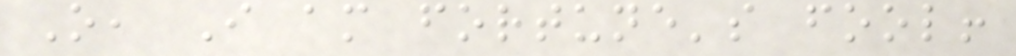O, I am fortune's fool!
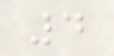4
